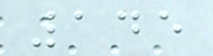145
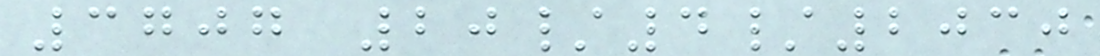3707 20/4/2030
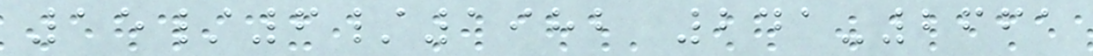15/6/1982 241-2661
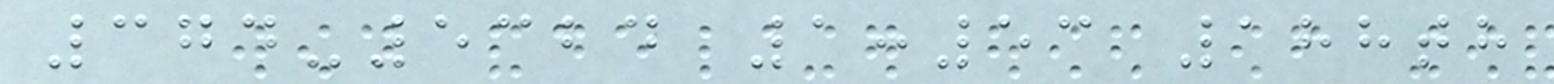374-5324 1:53 188th
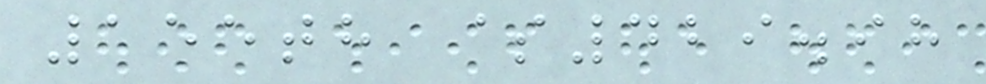155th $429.98
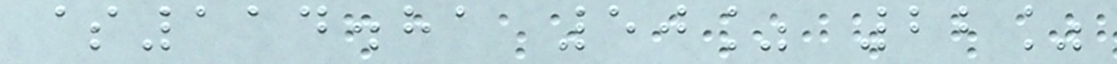$114.81 50% 22%
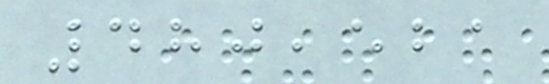480,521
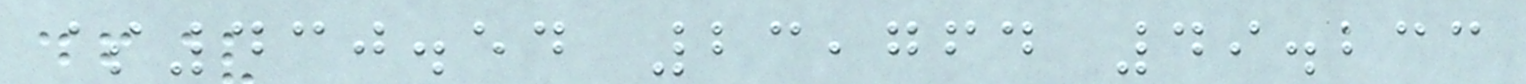$430.54 23,764 49.233
